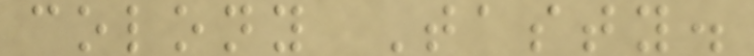colony Tasty.
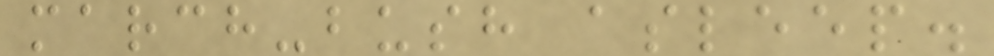march-bush asleep.
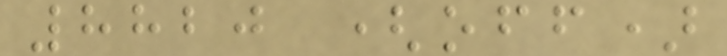8820 (off)
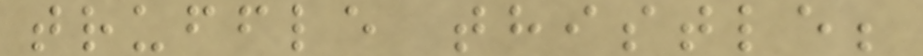truffle thistle;
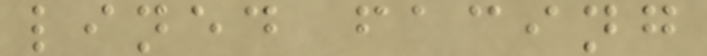lined facing
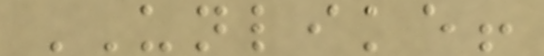UNLIKE!
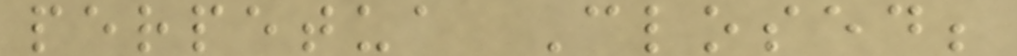perpetua Closed;
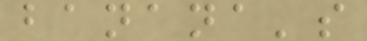banana's
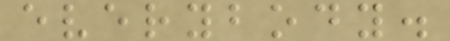everybody.
